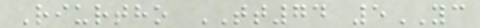Riurtho TT74 5YC
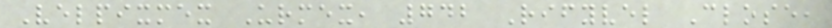Velpixmex Urmex, 742 Rifyvel Close,
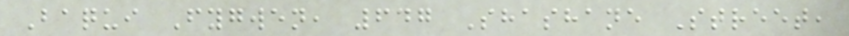Baqui Fygwen, 647 Shashane Street,
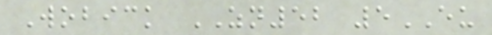Wobick ZN52 5EU
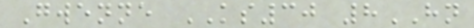Gwenne KS30 8HN
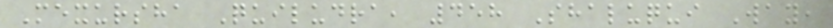Mexursha Quiludra, 458 Shaluqui Way,
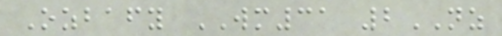Ozbafy WM31 2NZ
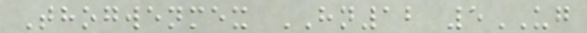Thogwenmex HN12 5UG
